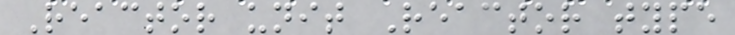Reactor unit Reactor type
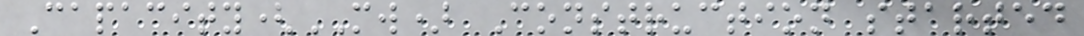Capacity(MW) Construction started
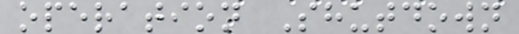operation Shutdown
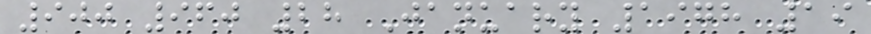900 960 28 January 1978 19
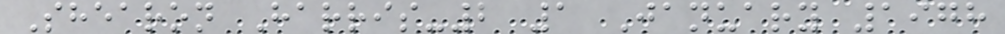Shearon Harris-2 1 January 1978
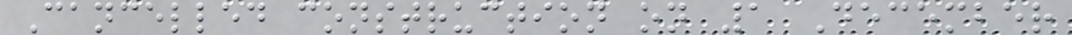Cancelled construction on 1 December
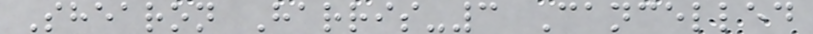Shearon Harris-3 Cancelled
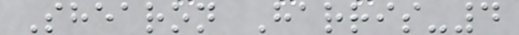Shearon Harris-4
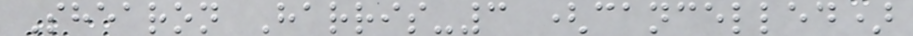Shearon Harris-3 (cancelled)
